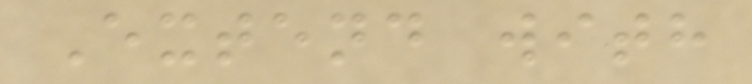Extend with
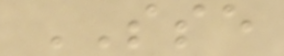SSE
